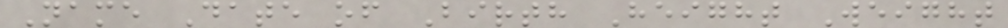Name Date of Birth Height Weight
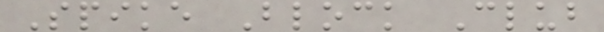Spike Block Club
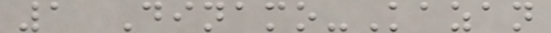1 Dinamo-Kazan
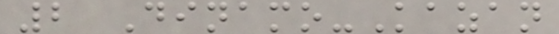2 Dinamo-Kazan
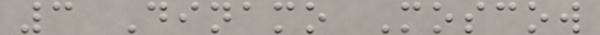3 Dinamo Moscow
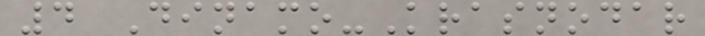4 Dinamo-Krasnodar
